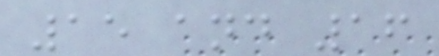15 and 16
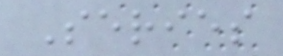Series
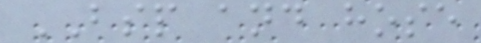BSP and hose
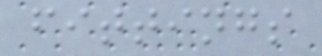fittings
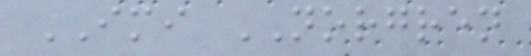IMI NORGREN
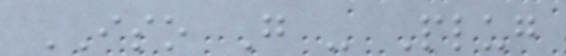ISO G - Plug
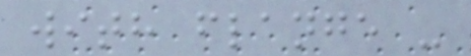with flange -
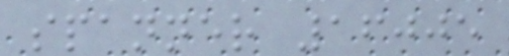spanner 16005
